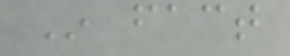In fact
